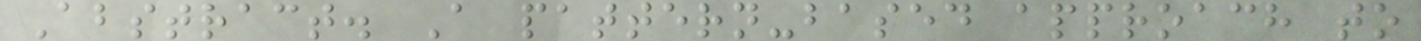Abstract. A pattern-based approach to
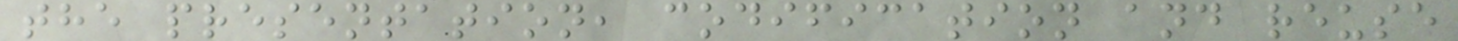the presentation, codification and reuse
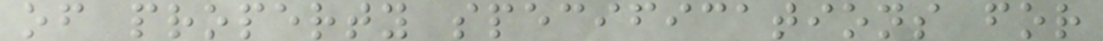of property specifications for
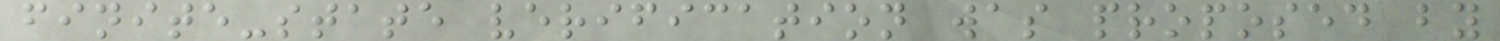finite-state verification was proposed by
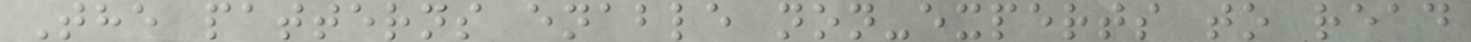The patterns enable non-experts to read
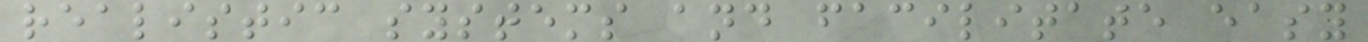realistic systems and facilitate easy
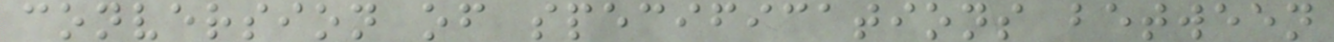conversion of specifications between
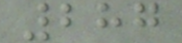287
